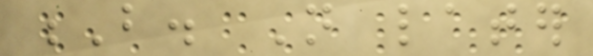B. Not later
